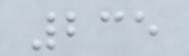235
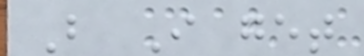But I get
